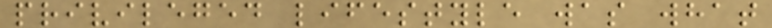privileged lifestyle was what
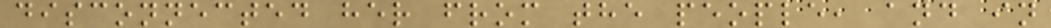disconnected her from the people, and in
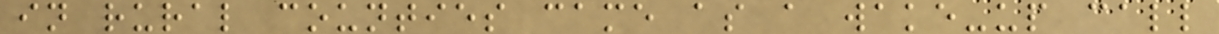in rural counties came as a wake-up call
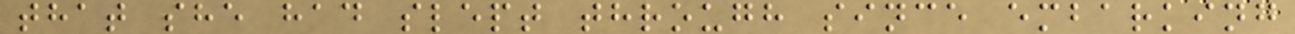that she had slept through since embarking
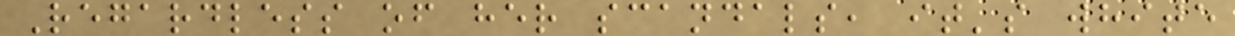Regardless of her scandals, it's white
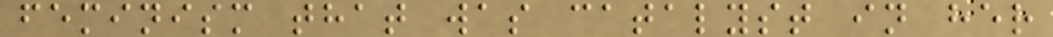feminism that was catalyst in her
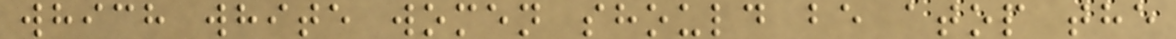which white women should be atop the
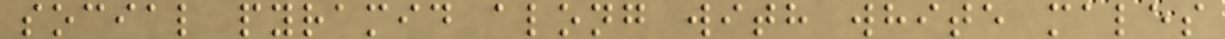social pyramid along with white males
